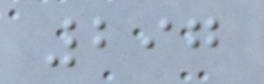297
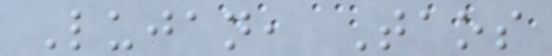Lujan, Taos
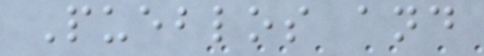Pueblos and
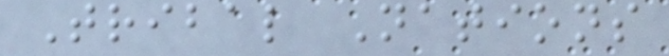Tribal Nations
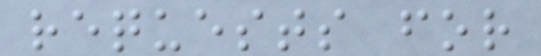requests for
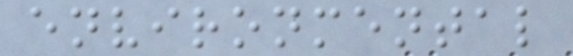environmental
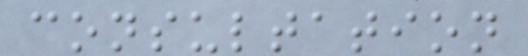consultation
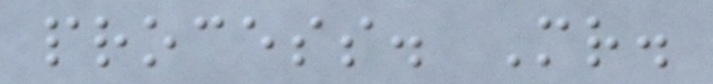process. Mr.
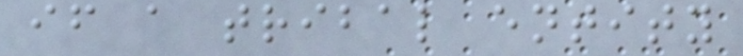if a tribal entity
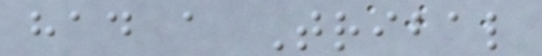had a Tribal
